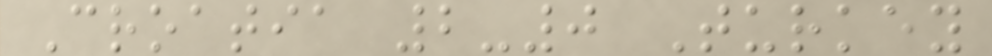Croatia 2-0 Turkey
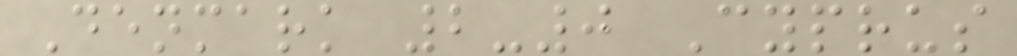Denmark 2-0 Cyprus
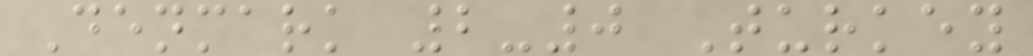Denmark 2-0 Turkey
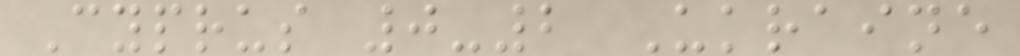Cyprus 0-2 Ukraine
